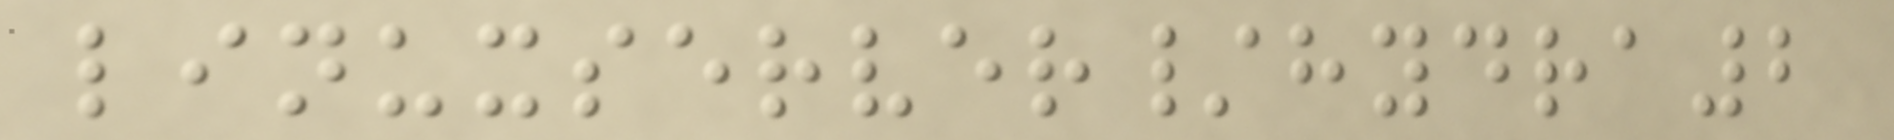linuxserver/hydra2
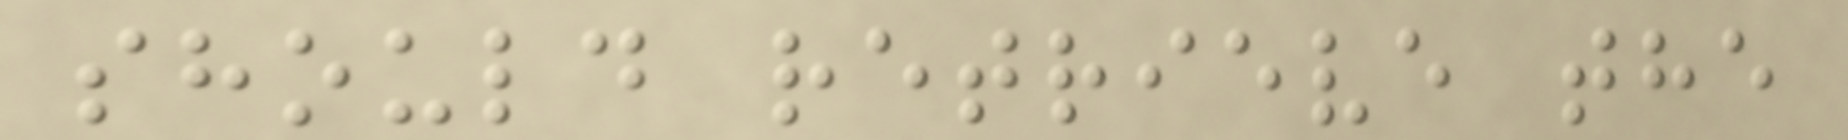should retrieve the
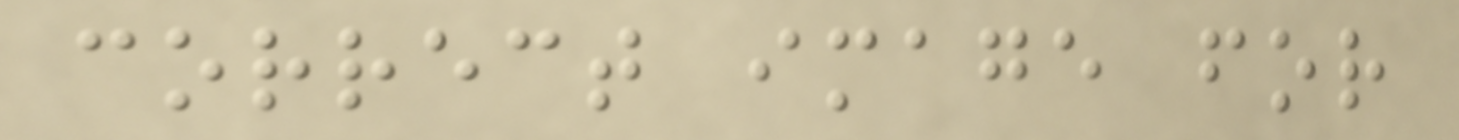correct image for
